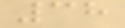38
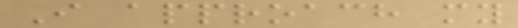I approach my
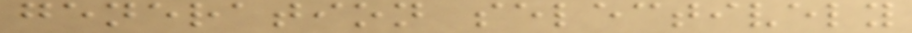generation selectively
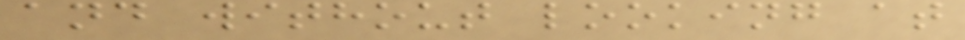and without looking at
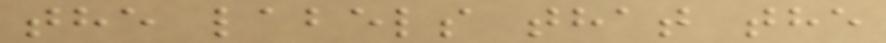the labels that the
